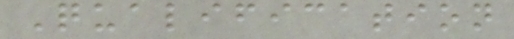Qualification
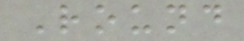Round
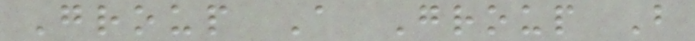Group A Group B
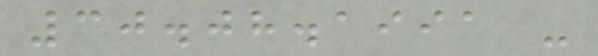30.08.1991 -
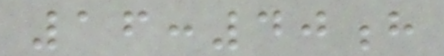16:40h
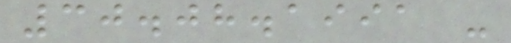30.08.1991 -
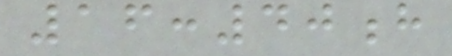16:40h
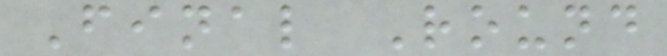Final Round
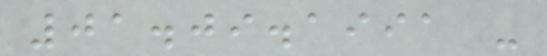01.09.1991 -
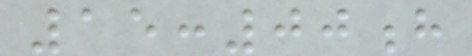15:00h
